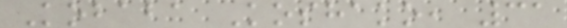Kobaba Koshako, 31
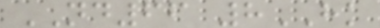ND66 8HK
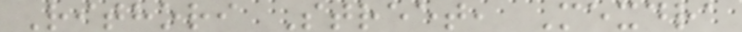Rithori Street, Mexdra
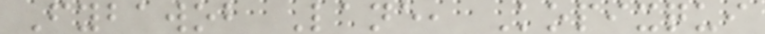Fybawob Lane, Kopixqui
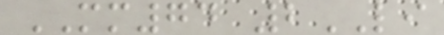MM74 2LI
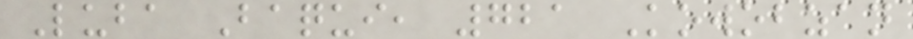Luba Baqui, 721 Kowobzan
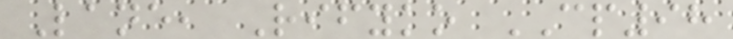Lane, Rifyko CP98
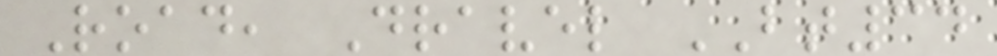Road, Dravel BT34
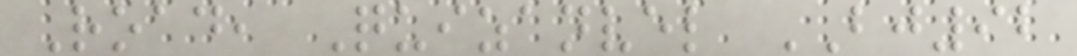Road, Quizanvel BJ92
